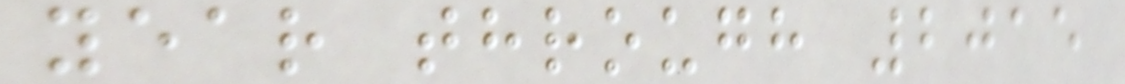year through 2015
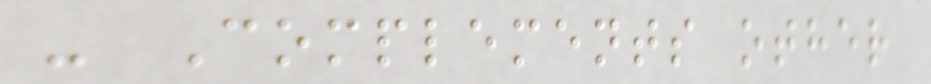- Complements other
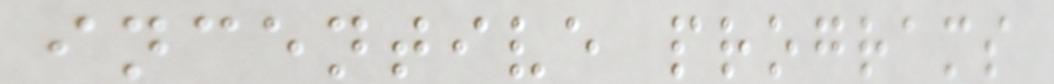incentive programs
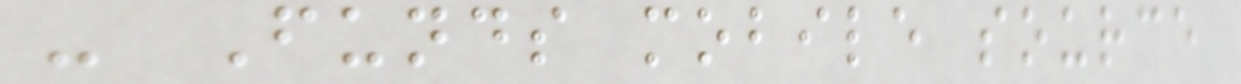- Funds mobile source
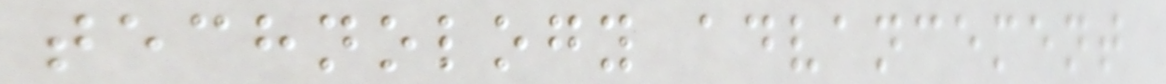technology advancement
